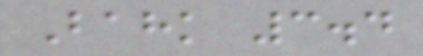Bahk 3.4
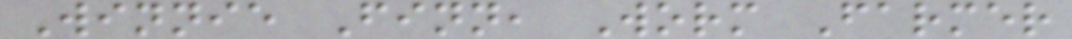Winnie Finn, Worm Farmer
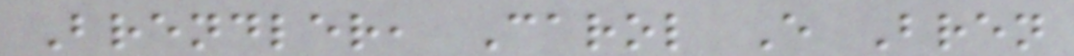Brendler, Carol E Bren
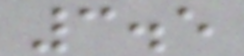3.5
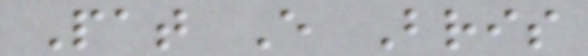Pat E Bris
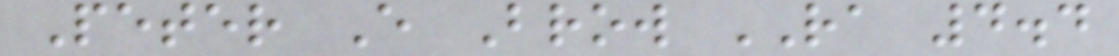Peter E Brow RA 4.4
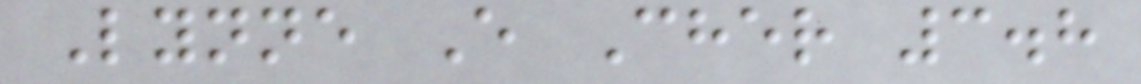Lynne E Cher 3.8
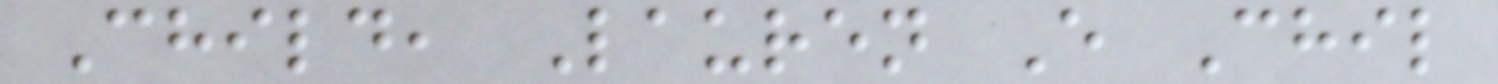Child, Lauren E Chil
